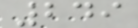249
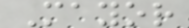Mayor
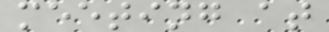meeting at
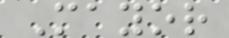Mayor
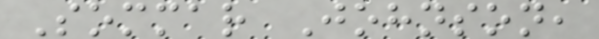Sommar Johnson,
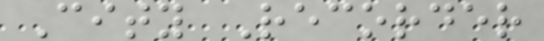City Recorder
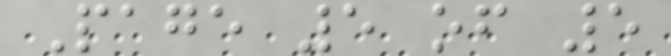Page 5 of 5
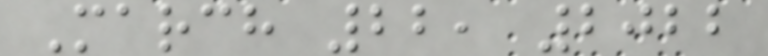March 22, 2022
